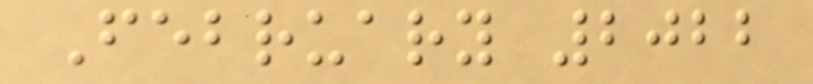February 2022
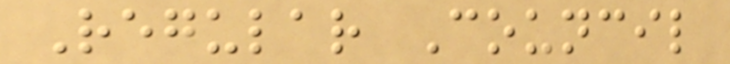Regular Council
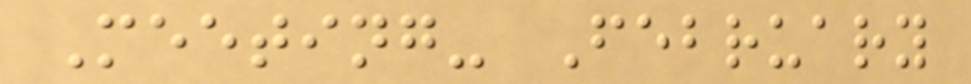Meeting- February
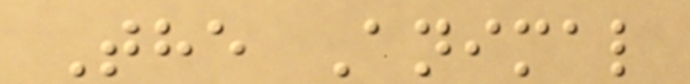The Animal
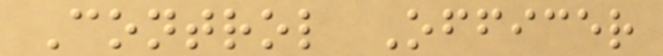Control Officer
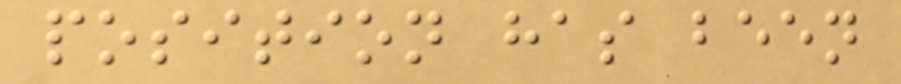position has been
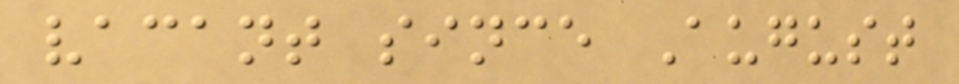vacant since August
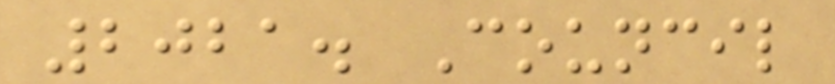2021. Council
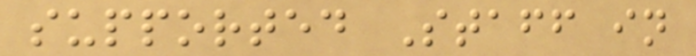supported Staff in
